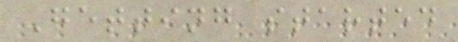Getting started
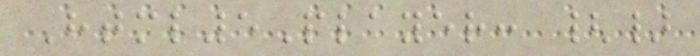Html5Player: {}
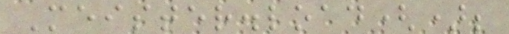Meister.load();
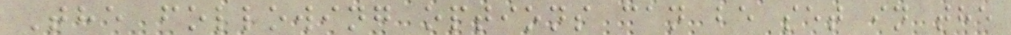The following options can be set in the
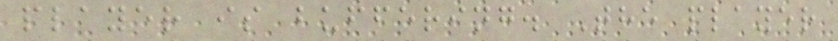player is buffering. The player
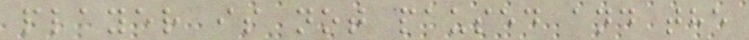player is not paused and the
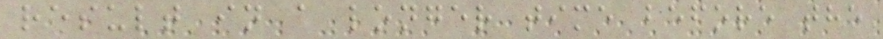result in a longer time before the
